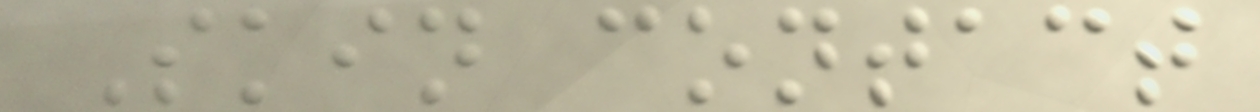Skin contact
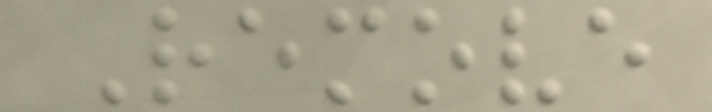Remove
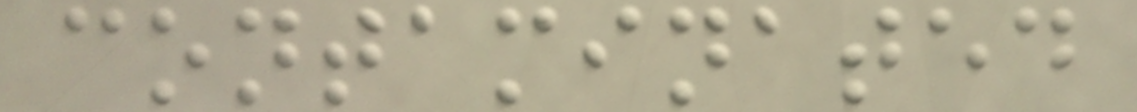contaminated
